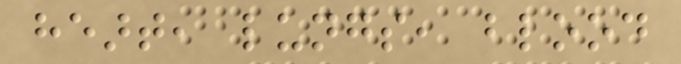heart, lungs, blood
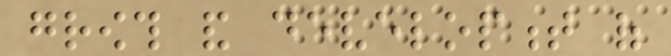growth and development of
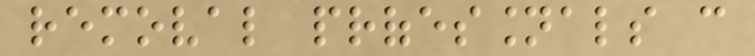removal professionals can
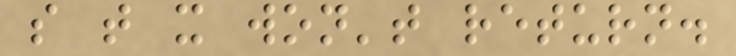so that it won't return.
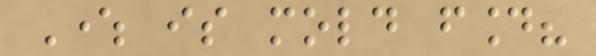Where is mold found?
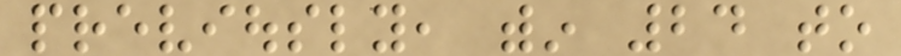previously, within 24 to
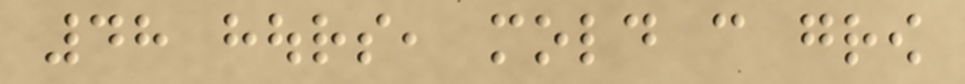48 hours, mold can grow
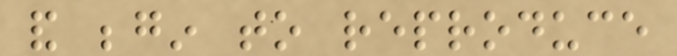and begin to reproduce
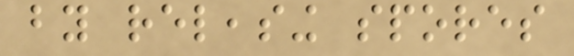by releasing spores
